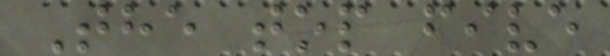The top five
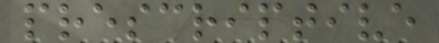prescriptive
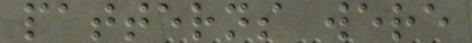patterns were
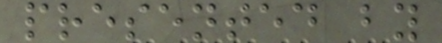presented by
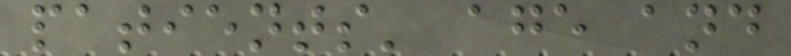patients' age and
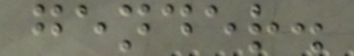gender.
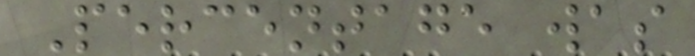Percentage was
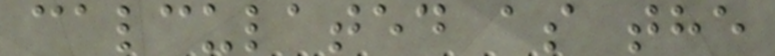calculated as the
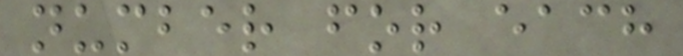number for each
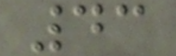43
